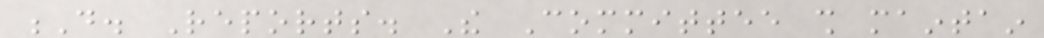D. Reports. The Committee shall maintain
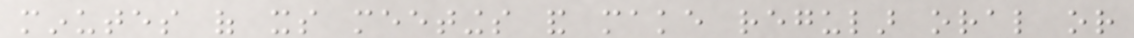minutes of its meetings and make regular oral or
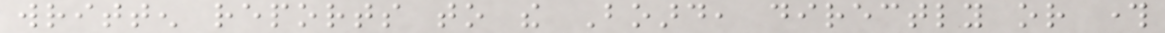written reports to the Board, directly or through
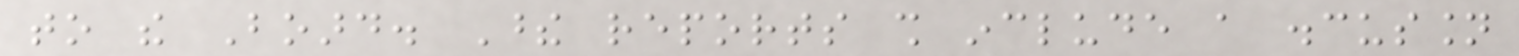to the Board. These reports shall include a discussion
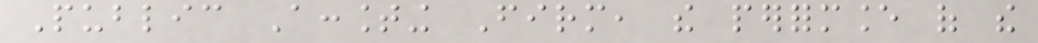Public Accounting Firm, the performance of the
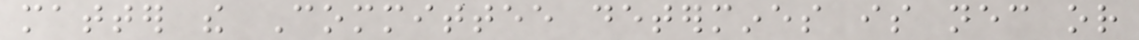matter the Committee determines is necessary or
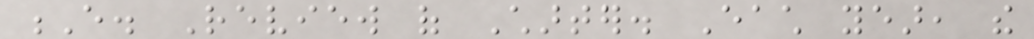E. Review of Charter. Each year, the
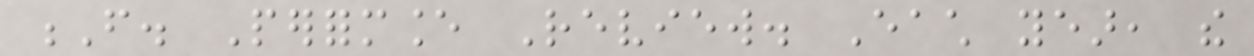F. Performance Review. Each year, the
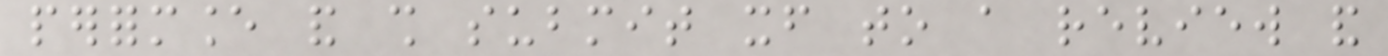performance and shall submit itself to a review and
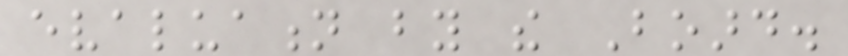evaluation by the Board.
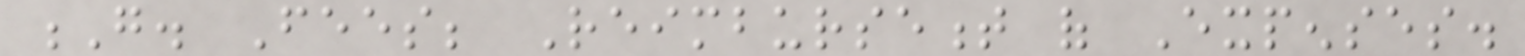G. Fees; Reimbursement of Expenses.
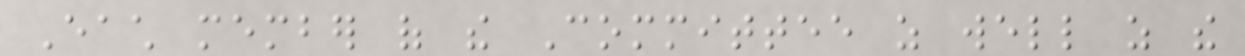Each member of the Committee as well as the
